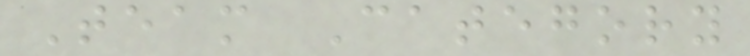Team Category
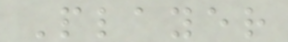Player
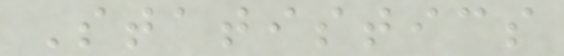Statistics
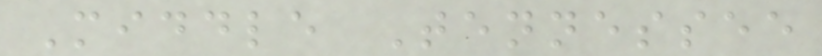Middle Tennessee
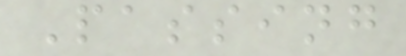Passing
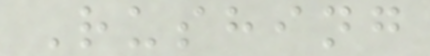Rushing
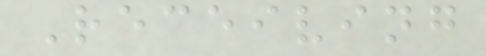Receiving
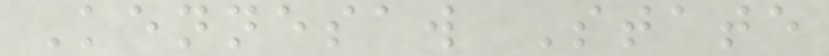Kennesaw State
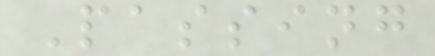Passing
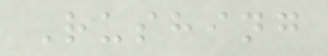Rushing
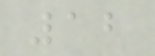12
